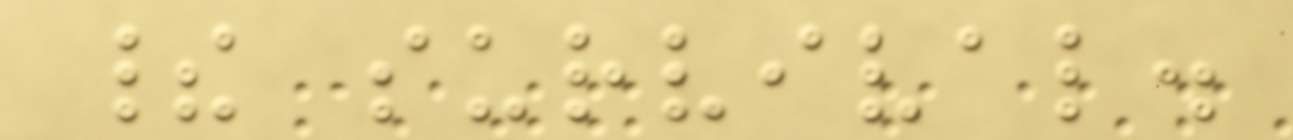their survival.
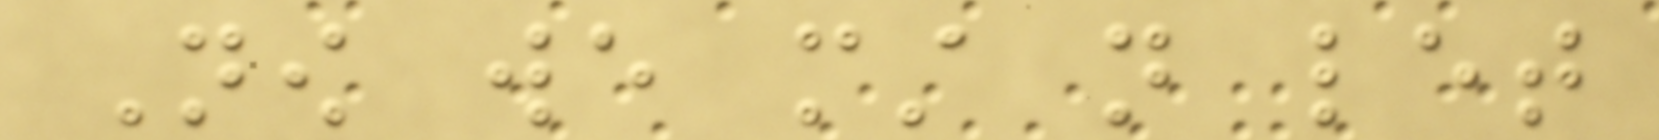Now we must not let
